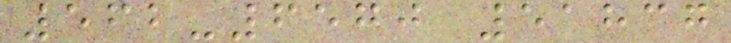562-6570 51837
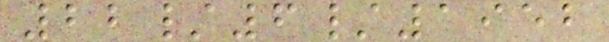22/6/1952
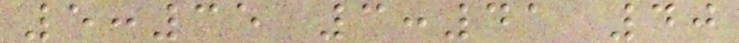5:35 3:41 40
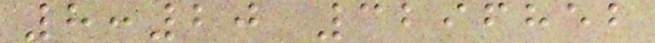8:20 3296852
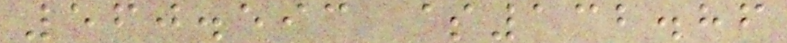560.593 $132.86
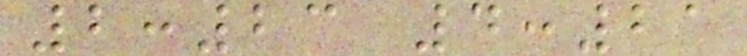2:23 4:21
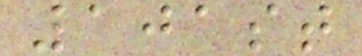101st
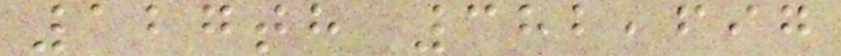127th 382,697
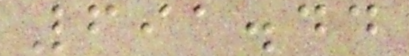691.44
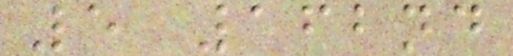5 162nd
